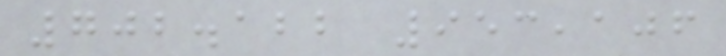702.122 953,106
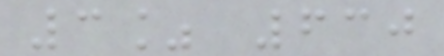3% 630
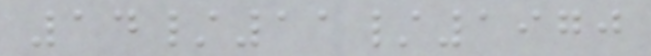14/11/1970
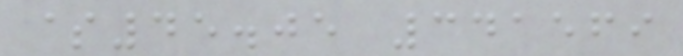$45.05 341569
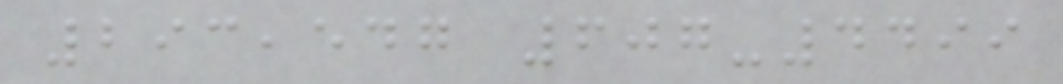293,547 607-4499
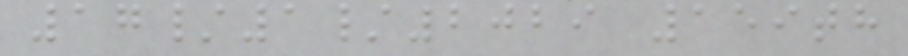17/1/2029 159th
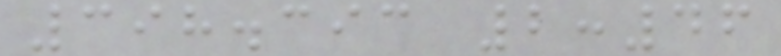398.393 2:46
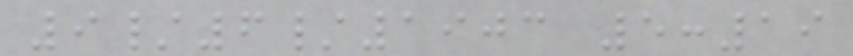9/6/1903 5:19
